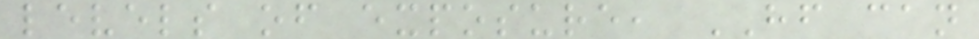levels of exposure, HF can
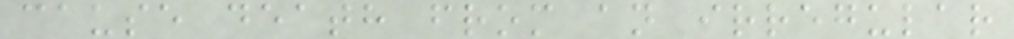cause death from an irregular
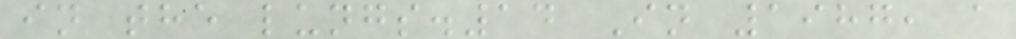in the lungs.14 In 1987, a
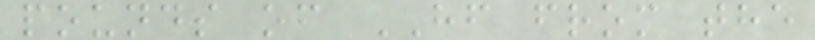pounds of HF from the
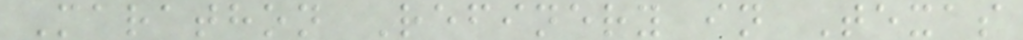Marathon Refinery in Texas
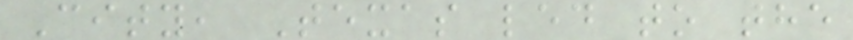City, Texas led to the
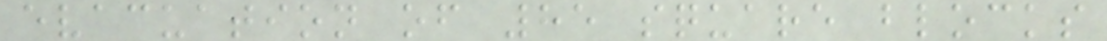evacuation of 85 square blocks
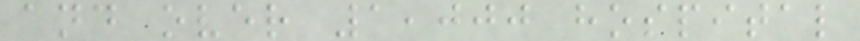and over 1,000 hospital
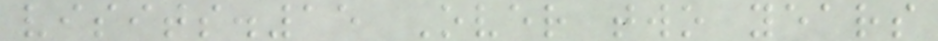visits.15 Over two years
